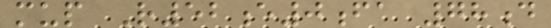mup R52e0fa 78d
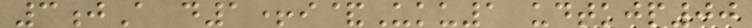3jA d1+i&Uku1 udtkjp00
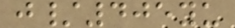j/405yu
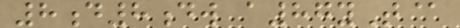8d8dw a87yT@
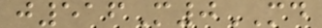j516M0MD
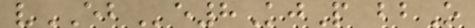vEBe8KjP bbO
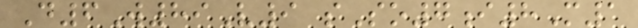D6W89V9 sSo7i8M1
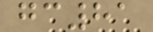gc81
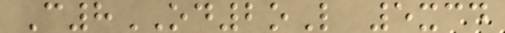C8OD2oL 5xcd
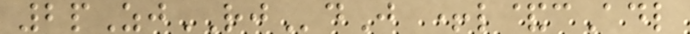2pZjRJdJ +l&cAdl
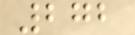272
